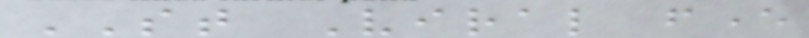ST Viral fever
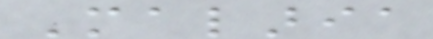Malaria
